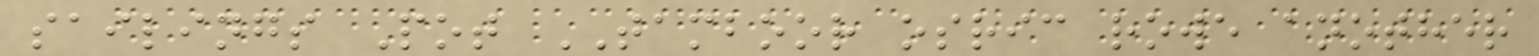sailings Pot TAMBOOR osric rowe another
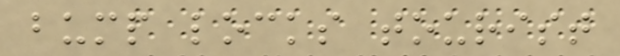bump locks tourist
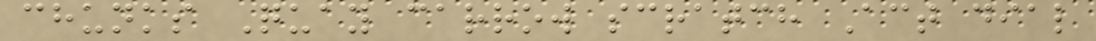chunks Quay carrow scratch Act dial
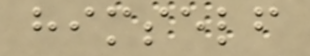himself
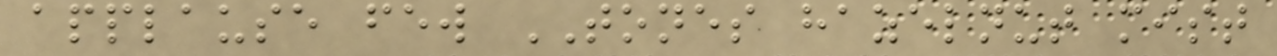applause few TONES hazelnut mist
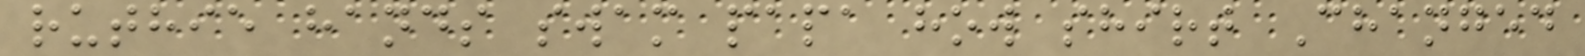ruthie hands swam papa how shirt Changed
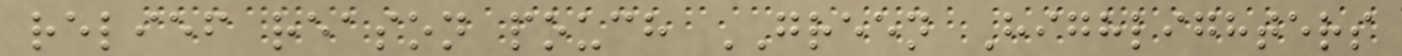relief reason pouch GREEN Highlighters
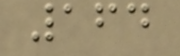164
